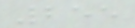255
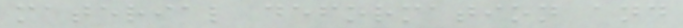material deformation and
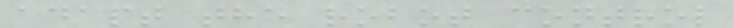adapt the robot control
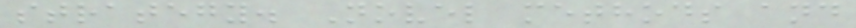strategy. Novel methods and
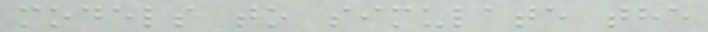models to simulate the
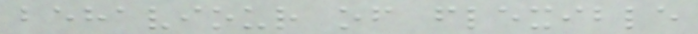behaviour of flexible
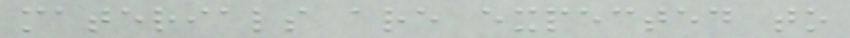materials are expected to
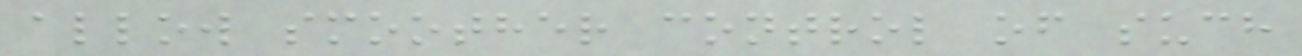allow smoother control of such
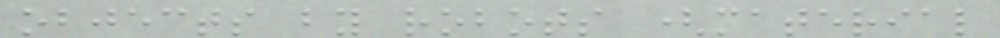objects by robots (material
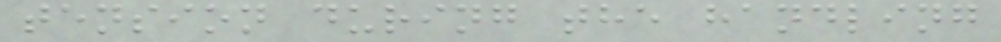tension during the handling
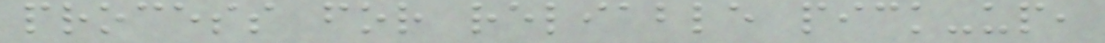process for reliable pick-up,
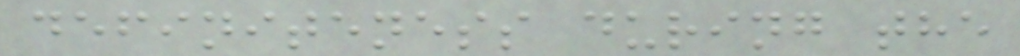definiteness during the
